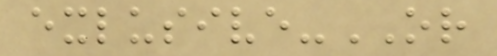exlusive-OR
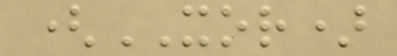(XOR)
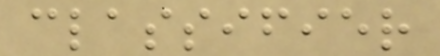classifier
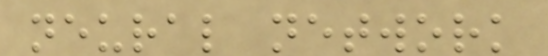neural network
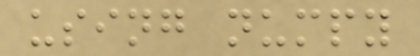using numpy
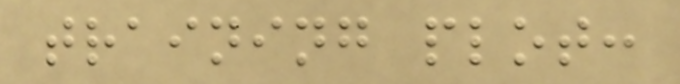training plot:
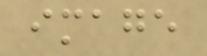image
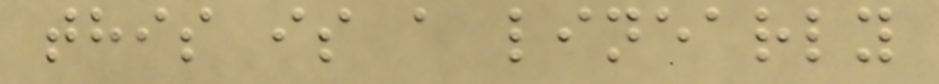this is a linearly
